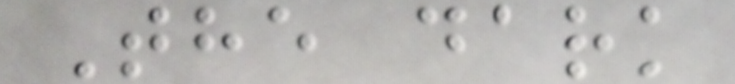The dark
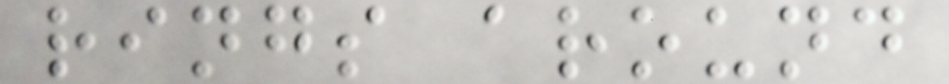rings around
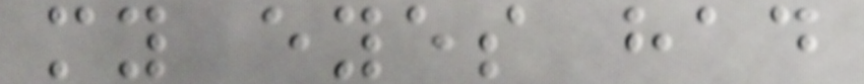my eyes had
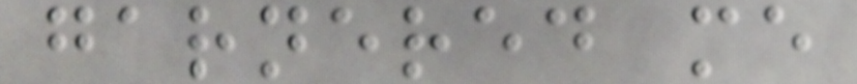garnered me
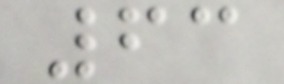63
